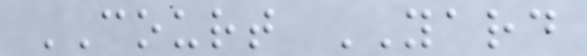COURT YARD
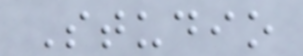Studio
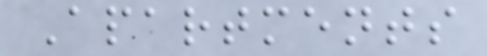Apartments
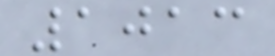1013
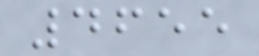4655
